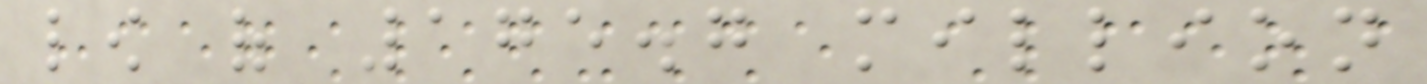low of 175.7 million
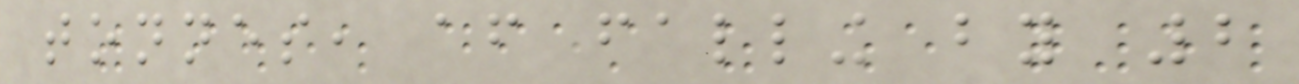tonnes, after falling by 2
